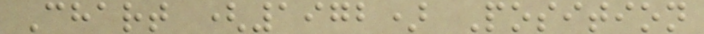Chart (1972) Position
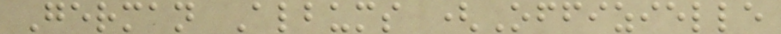German Albums (Offizielle
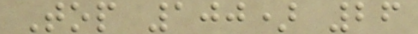Top 100) 26
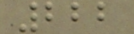222
